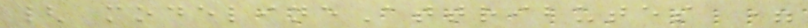{ modelineAttributes =
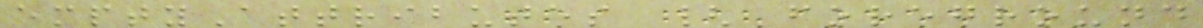emptyAttributes { foreground
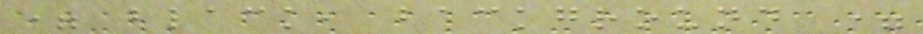= black, background =
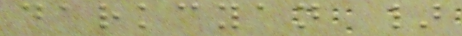darkcyan }
